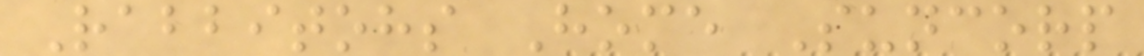Rabbitohs Home Suncorp
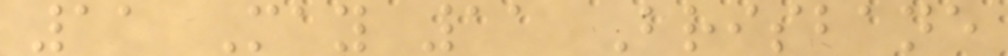11 May 11 Brisbane
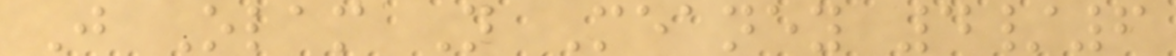J Olam N Meaney 4/6
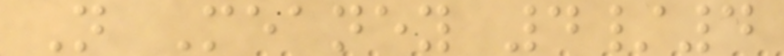N Meaney 4/4
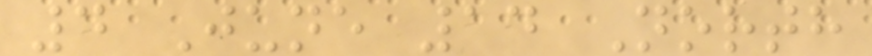4 June 14 North
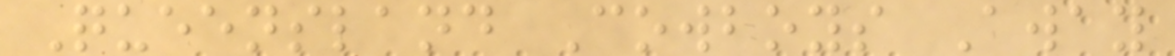Queensland Cowboys Away
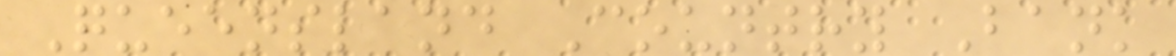Queensland Country Bank
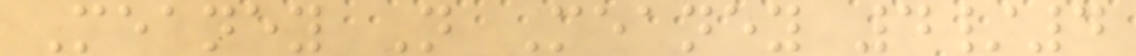Meaney N Meaney 4/4
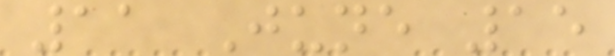11 June 15
